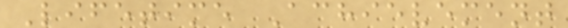Lifetime Achievement
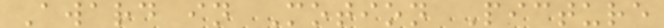Award in Motion Picture
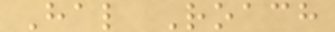Hal Roach
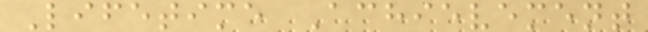Lifetime Achievement
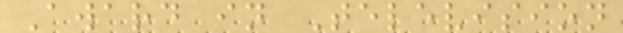Award in Television
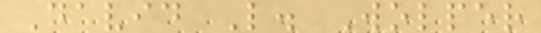David L. Wolper
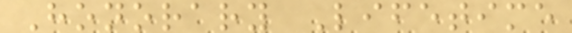Honorary Lifetime
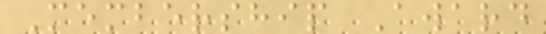Membership Award
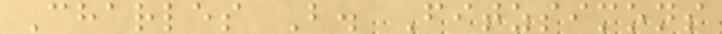Charles B. Fitzsimons
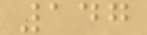147
